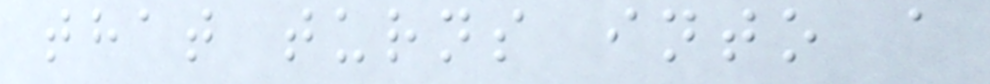that turns into a
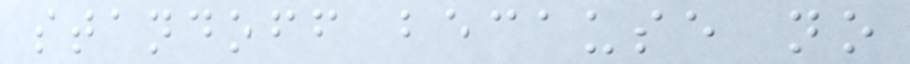standoff because no
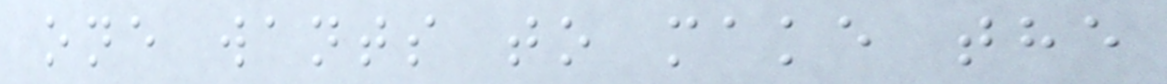one wants to make the
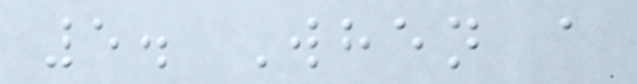5. When a
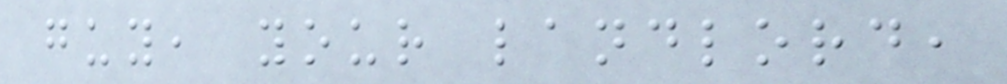guy, your landlord,
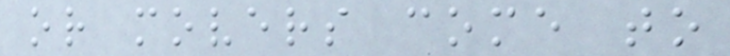or movers come to
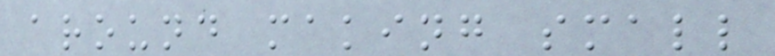around making small
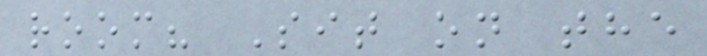room? Sit on the
